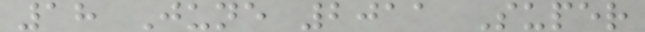18 June 2011 Super
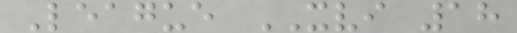League XVI 18
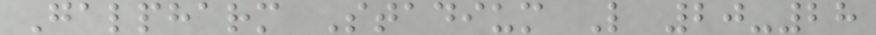Galpharm Stadium L 20-28
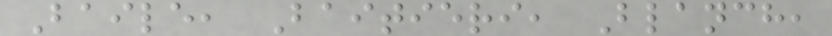Baile, Baitieri, Blanch,
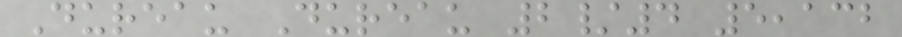Dureau Dureau 2/4 5,132
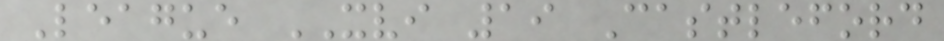League XVI 19 Castleford
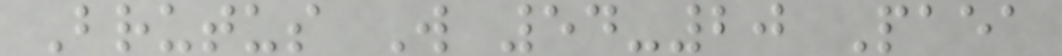Brutus W 54-20 Paea
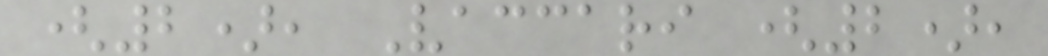(2), Vaccari (2),
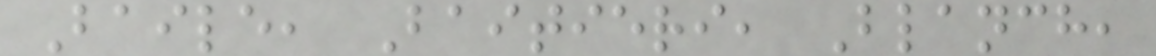Baile, Baitieri, Blanch,
